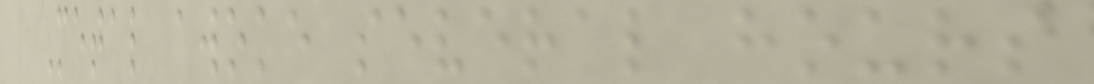Metal awoke several hours
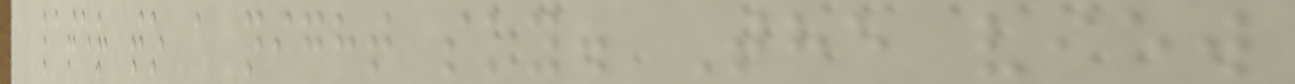later to a night sky. The view
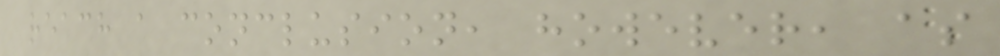reach a conclusion, however, as
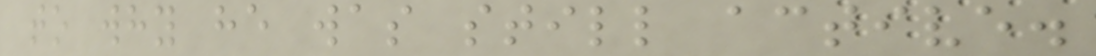to why he was still active.
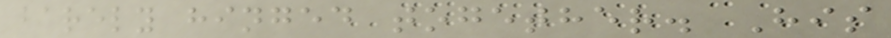barely hinged together. His
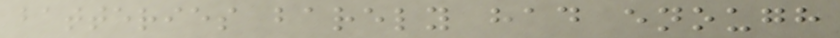batteries barely had enough
